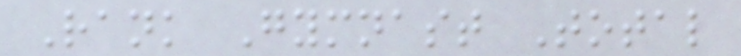Rank Gymnast Total
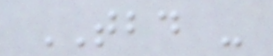TBD -
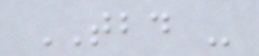TBD -
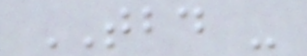TBD -
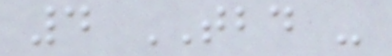4 TBD -
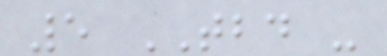5 TBD -
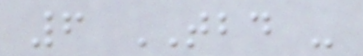6 TBD -
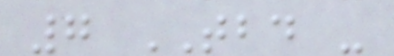7 TBD -
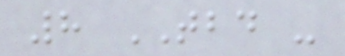8 TBD -
